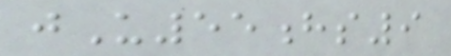jU55hs9
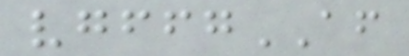vgffgAF
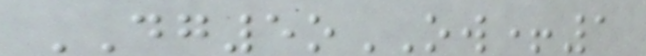DG5oOW+1
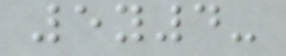5y4-
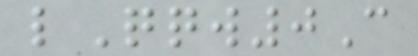lQqw0C
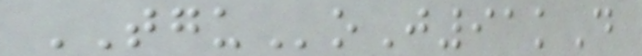TGUoJ91kD
